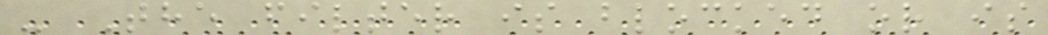- The filter is blocked or is
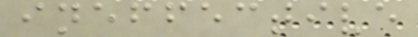ineffective
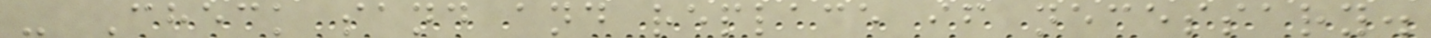- Check sand and replace if necessary.
